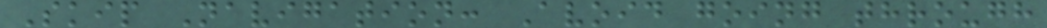Skip Navigation: Avoid going through
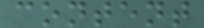content
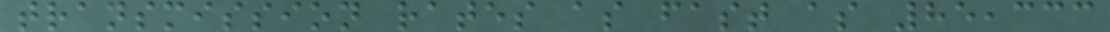transmission rates as fast as 85,333
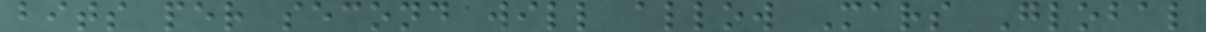bits per second will allow Mars Global
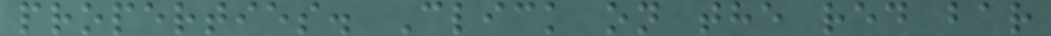properties. Click on the red bar
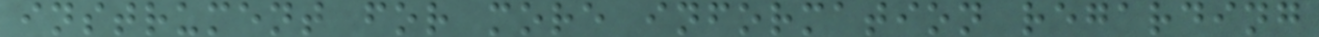instrument for more information regarding
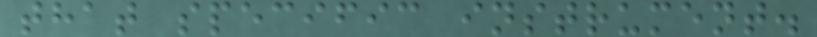that specific instrument.
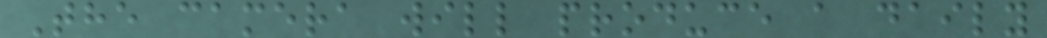The camera will produce a daily
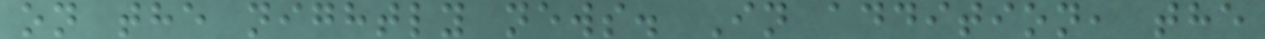on the nightly news. In addition, the
